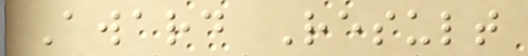Award Result
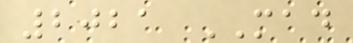2021 MAD
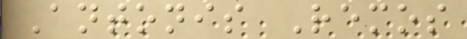Antonis Remos
